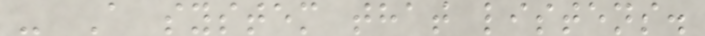- A system that listens.
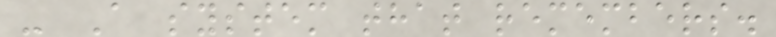- A system that remembers.
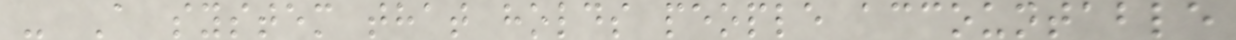- A system that holds people accountable
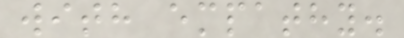with empathy.
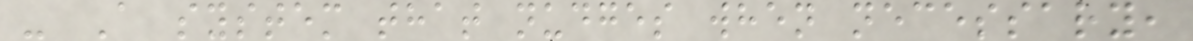- A system that nudges when necessary,
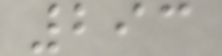293
